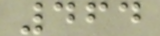464
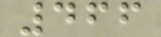466
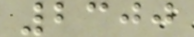2300
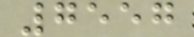7557
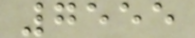7555
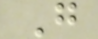G
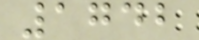1742
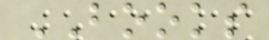BOOKS
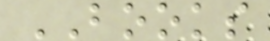BOOKS
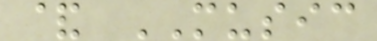& MUSIC
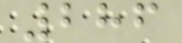286
